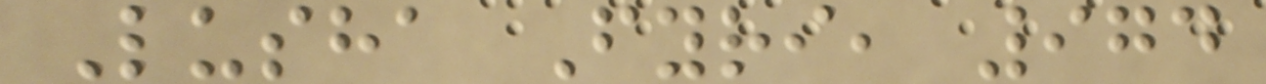Lusha Fyri, 974
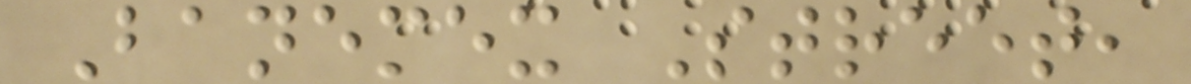Banemex Street,
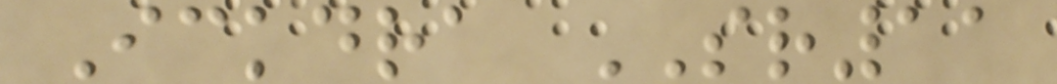Ickdra SR11
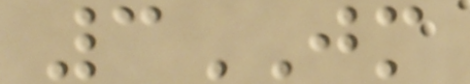3JM
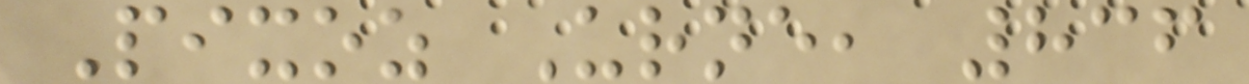Pixoz Urne, 836
